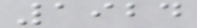1924
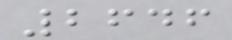2646
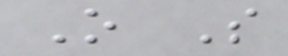O S
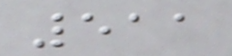511
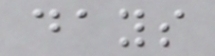days
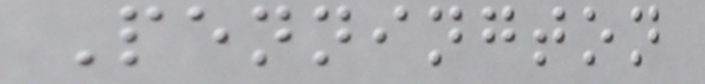Pennington
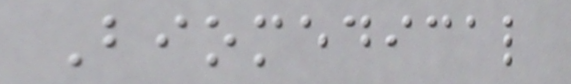Biomedical
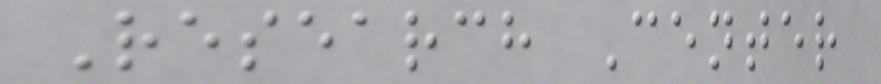Research Center
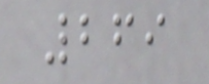269
